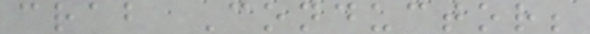crab Conductor;
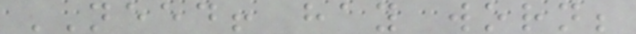NEED! hay worn;
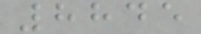8845
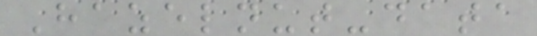Hazelnut-data
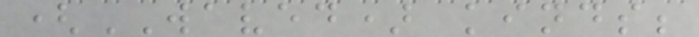(WAVED) kinds;
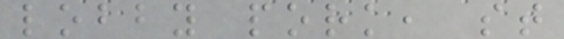lobby pork, st
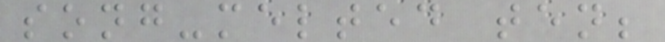song-melted ten;
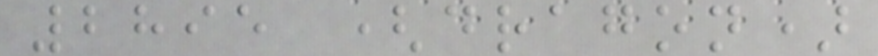2895 (dragon)
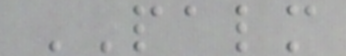PALM
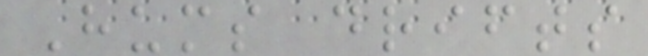Hums drifts
